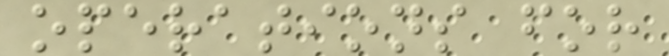operations for
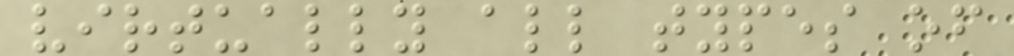virtually all types of
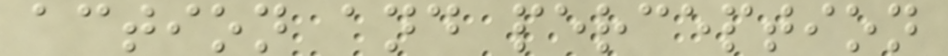action and perception
